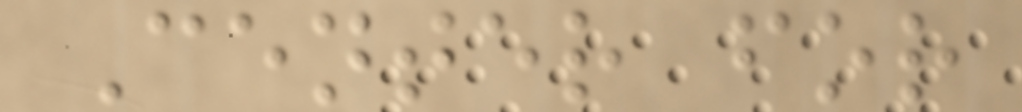Center for
